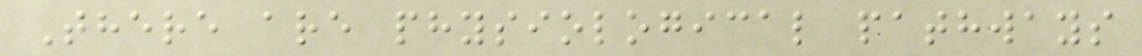There are physiological pathways
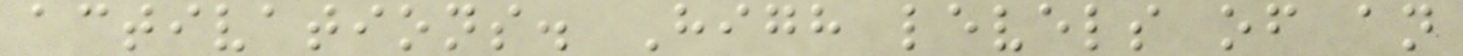activations. High levels of an
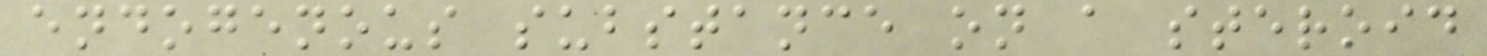endogenous substance on a steroid
